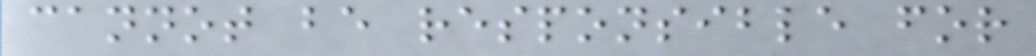cannot be responsible for
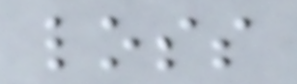loss
